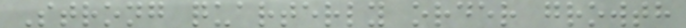Strong quarterly order growth
